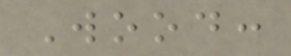Wood:
